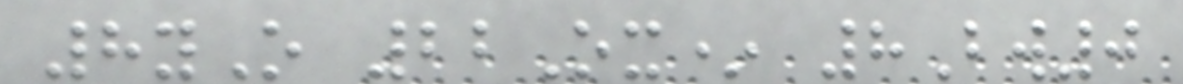8yO 22Ox* 8Bw0
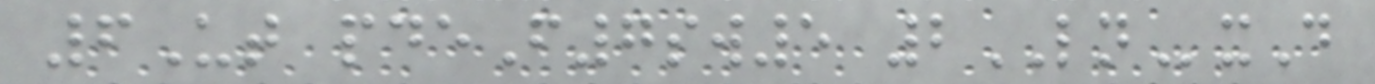6Ut pdeF7sw5 2LNxD
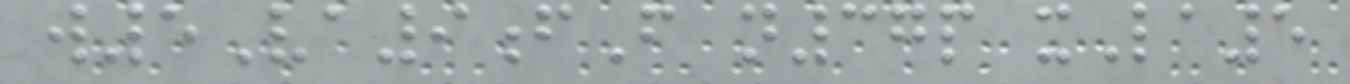w5Va9fF n37p xLa5
